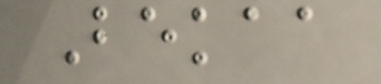Bekaa
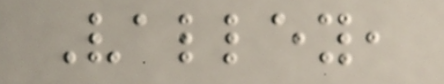Valley,
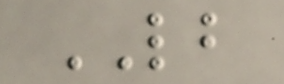LB
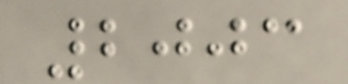2003
